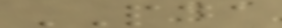PDA
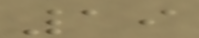19
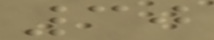30
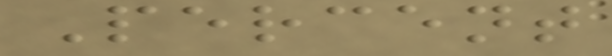Percent
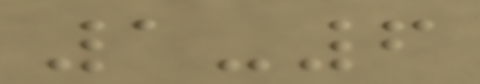1-6
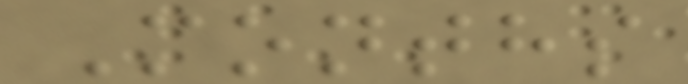Months
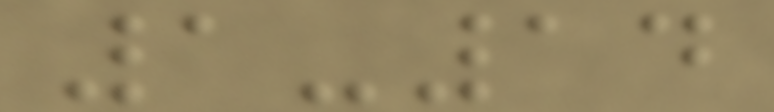1-14
